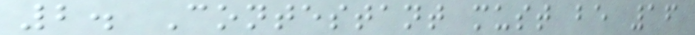2. Contestant must be 16
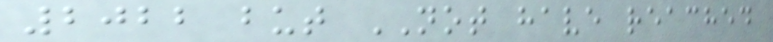2022 but NOT have reached
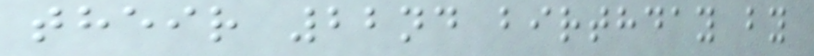their 22nd birthday by
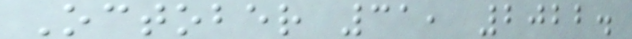October 31, 2022.
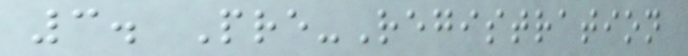3. Pre-Registration
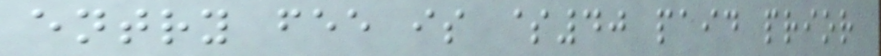entry fee is $40 paid prior
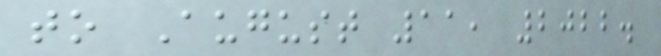to August 11, 2022.
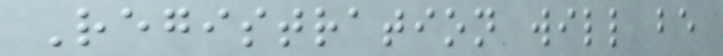Registration will be
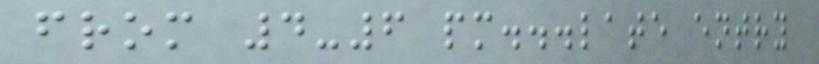from 4-6 pm...late entry
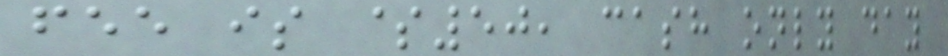fee is $50, cash only day
